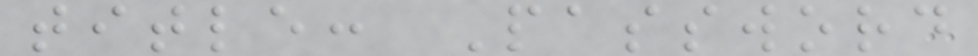title: Password
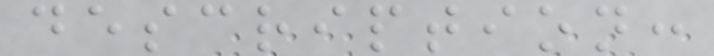description:
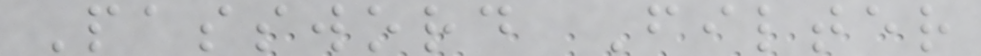Password Filter
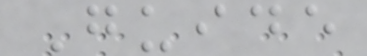Guide
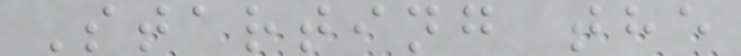Starting the
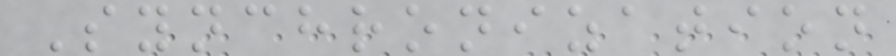Synchronization
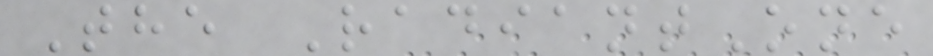The RadiantOne
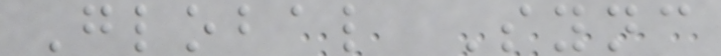Global Sync
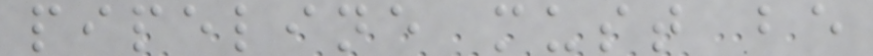pipeline must be
